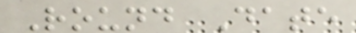Round Date
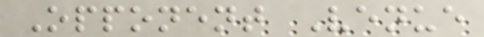Opponent Venue
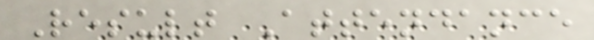Result Attendance
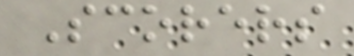Scorers
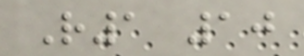R1 10
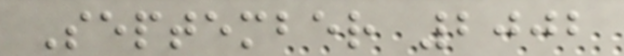September 2002
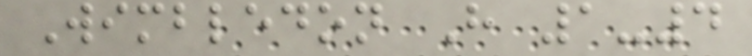Wimbledon H 1-4
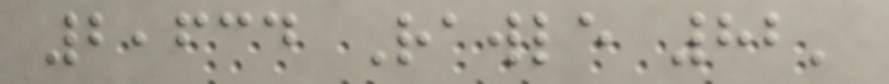2,634 Rawle 82'
